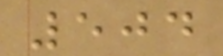504
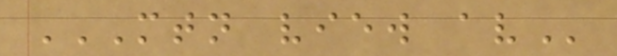MTN VIEW AV
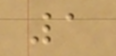1
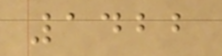1422
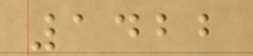1422
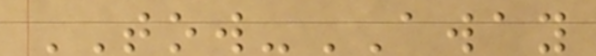TOW-AWAY
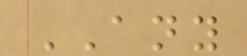ANY
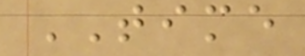TIME
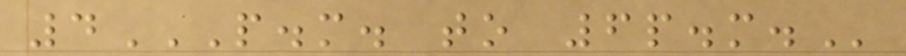4P.M. TO 6P.M.
